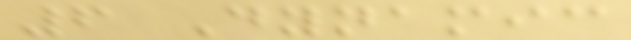6 Dynamic
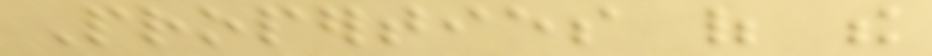Properties of the
